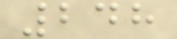248
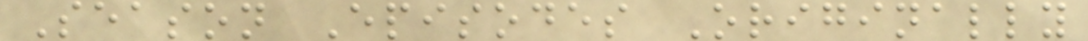Season Episodes Originally
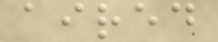aired
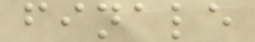finale
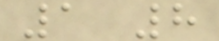1 8
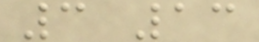3 13
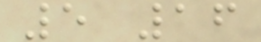5 16
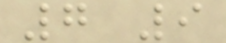7 9
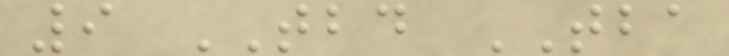9 TBD TBA
